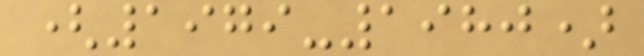(1979-1980)
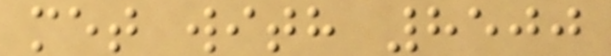met with 8500
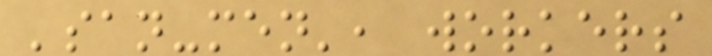'san-men', workers
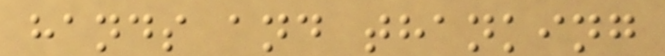hands and thanking
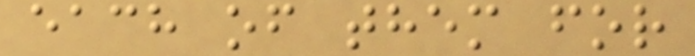each of them for
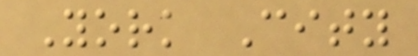York City
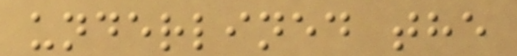underlined the
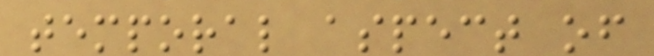temporal aspect of
